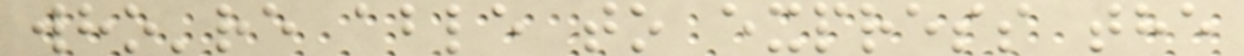who're able to express the
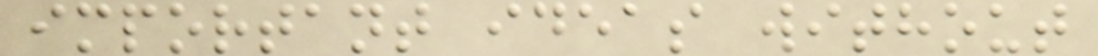important ideas without
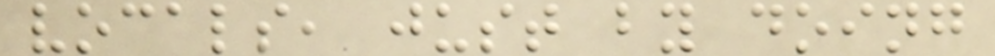vocals, just by doing
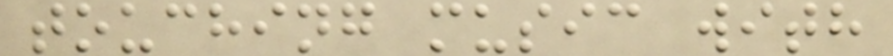touching music with
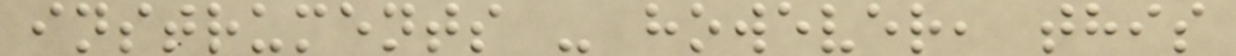instruments - however, this
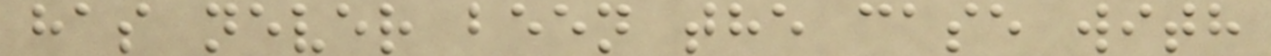has never been the case with
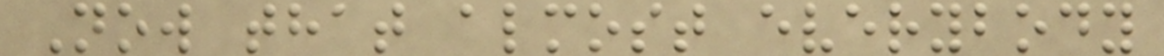Now that almost everybody
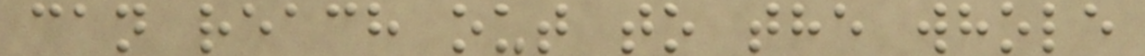can reach out to the whole
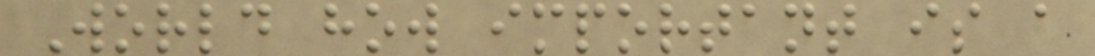World how important is a
